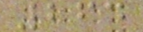264
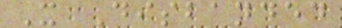X Disbanded
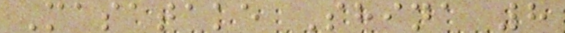Masatake Shina 8
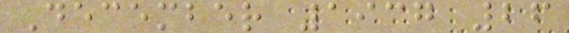December 1937 26
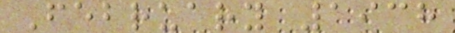February 1938
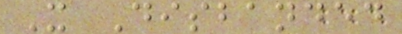X Disbanded
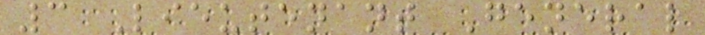3 Lieutenant General
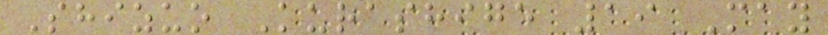Shizuo Kurashige 19 May
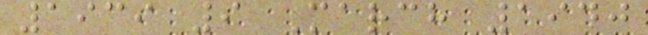1939 9 March 1940
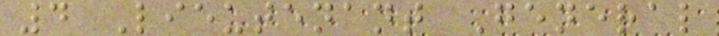4 Lieutenant General
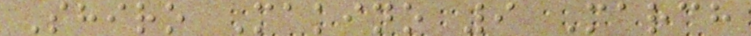Shiro Makino 9 March
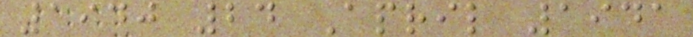1940 24 April 1941
